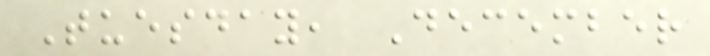Tuesday, December
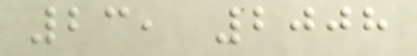23, 2008
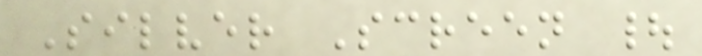Silver Screen |
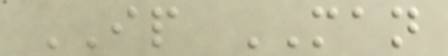IP MAN
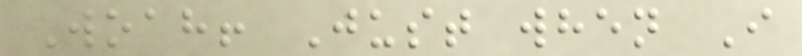Woah! Just when I
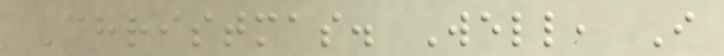Christmas. Well, I
